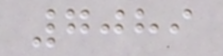7089
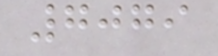7079
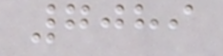7089
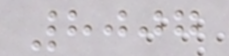8007
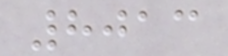8013
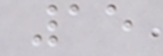15
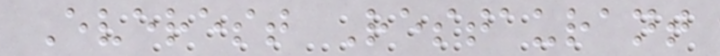Everest Restaurant
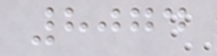8074
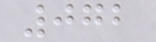072
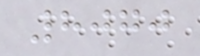8070
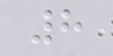8
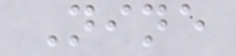Nine
